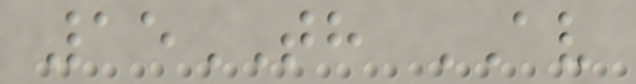15TH AV
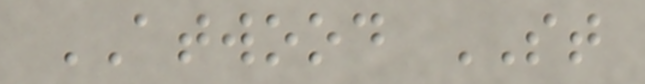ATWOOD ST
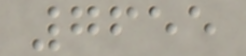7655
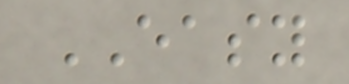EASY
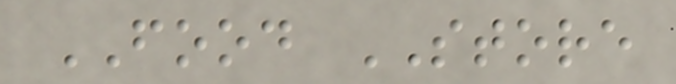FOOD STORE
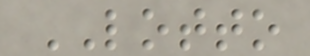LOTTO
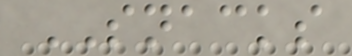SNACKS
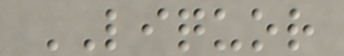LIQUOR
